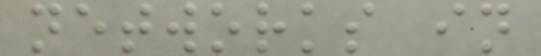networks in
